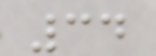34
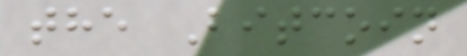the Bitcoin
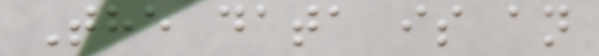The data is an
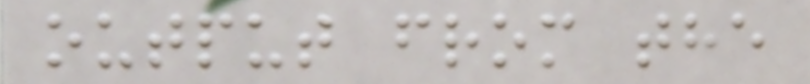output from the
